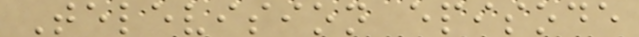Television episode
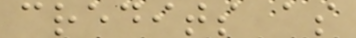credits as
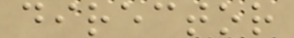director
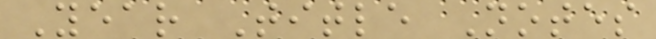Year Title Notes
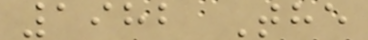1982 The
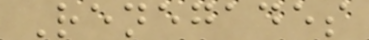Renegades
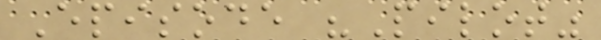Episode "Pilot"
